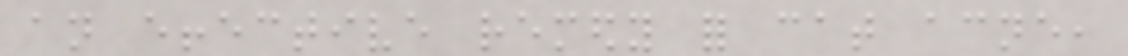an effective remedy for cat acne,
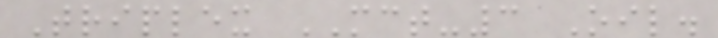Triplex MCT-3 Oil.
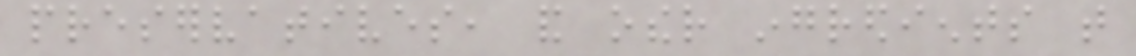preservatives, and other ingredients that
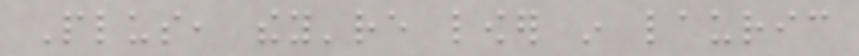Plus, they're lower in lauric
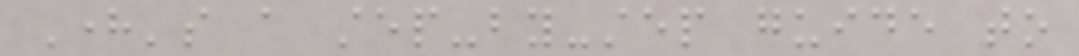Here's a step-by-step guide to
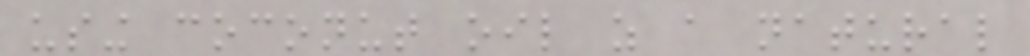using coconut oil as a natural
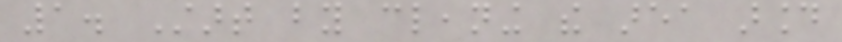1. Start by cleaning the area around
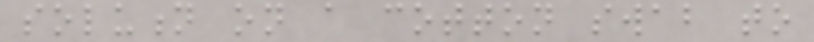solution on a cotton swab to
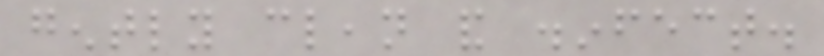gently clean and disinfect.
